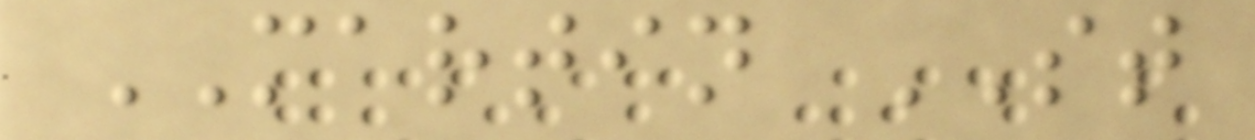MARTIN ST
